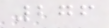276
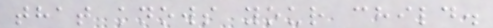that knows your child.
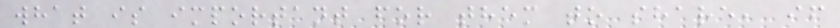what is important for them to share, if
